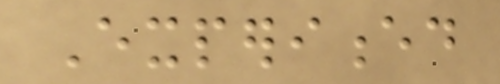Experienced
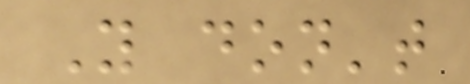You don't
